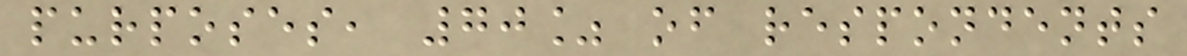purposes, 70% of respondents
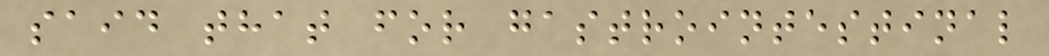said that for gastrointestinal
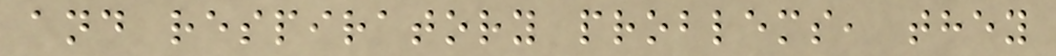and respiratory problems, they
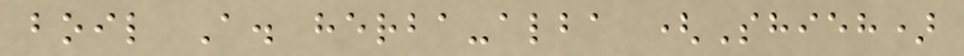boil A. herba-alba (Shieh)
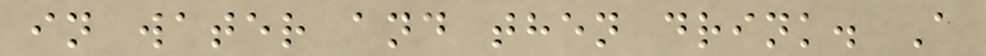in water and then drink. A
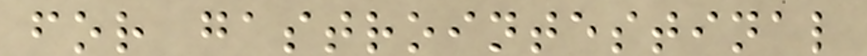for gastrointestinal
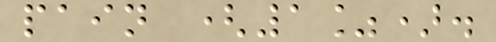pain (1%).
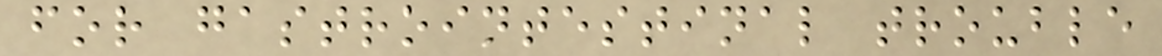for gastrointestinal trouble
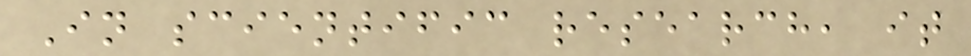In scientific research, it
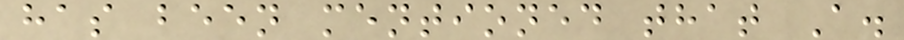has been mentioned that A.
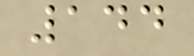144
